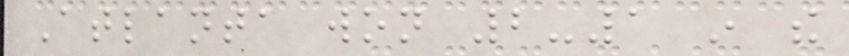Atlanta won 2-1 in the
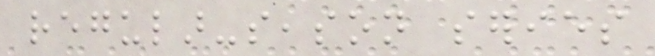regular-season series
